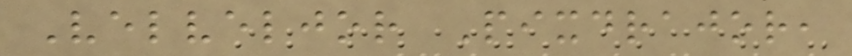Velveljor Pixdrajor,
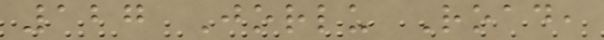127 Jorlu Road,
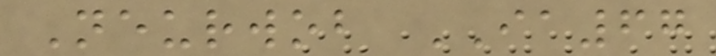Neurwob IA67
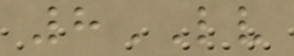8LV
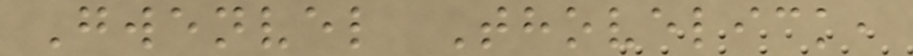Gwenvel Thovelick,
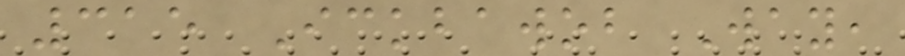315 Ickbawob Way,
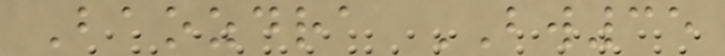Baozdra BW35
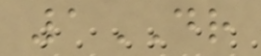1DR
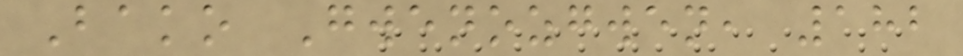Bako Gwenozgwen, 182
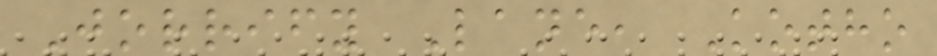Jorrify Lane, Kotho
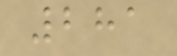281
